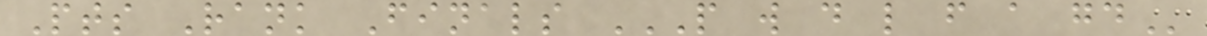Pts Rank Finals P W D L F A GD
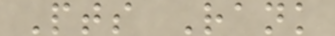Pts Rank
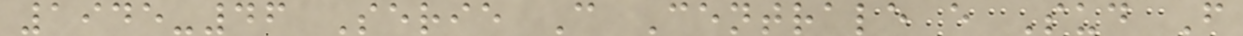1945-46 Serie C Centrale e Sud F
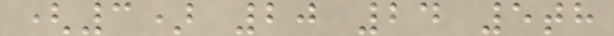(3) 20 24 5th
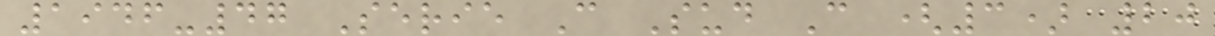1946-47 Serie C Sud C (3) 20
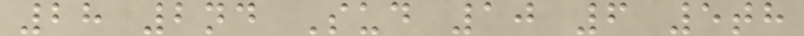28 2nd Sud 10 6 5th
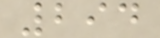294
